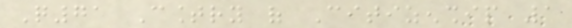Q71 Country of Citizenship 1
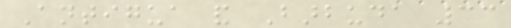Antigua and Barbuda 33
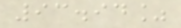93.94%
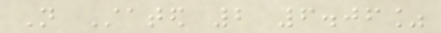Not Stated 2 6.06%
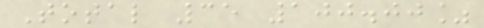Total 35 100.00%
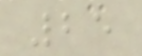25
